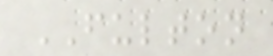FULTON
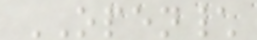OPEN\
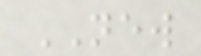NEW
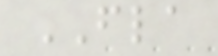FLA
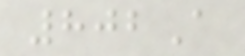802A
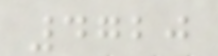4720
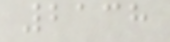2138
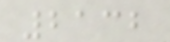2132
